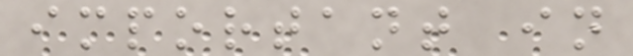important in
